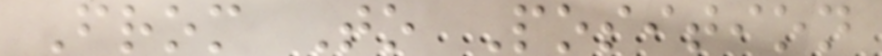From To Position
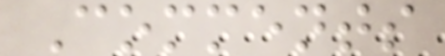Comments
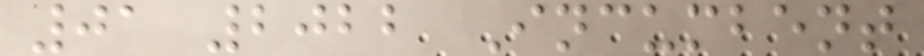01 2022 Incumbent
